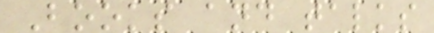Books and talks
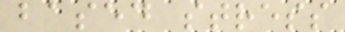based stress
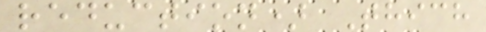reduction) Thich
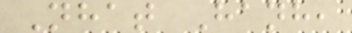Nhat Hanh,
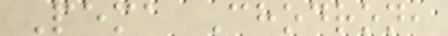Pema Chodron,
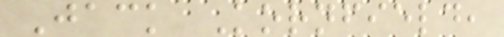Jack Kornfield,
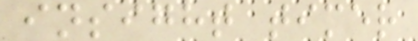insight timer
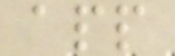app
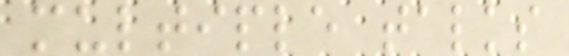multiple talks
